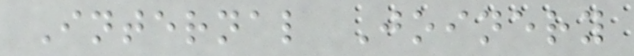Internal Joinery
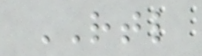RTL
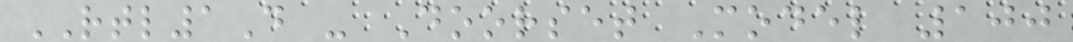RTL1D - Doorset Model 100
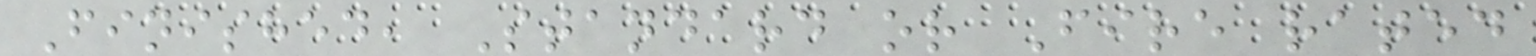Finished, Standard or Fire rated
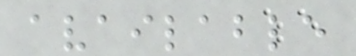available
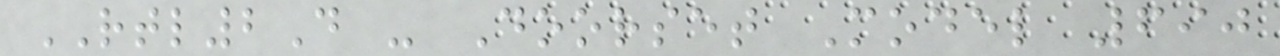RTL2D - Doorset Model 690
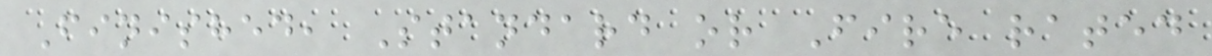Finished, Standard or Fire rated
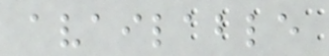available
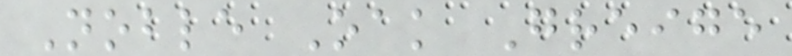Noble Oak Greige
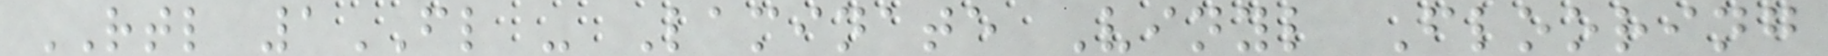RTL 1FL - Laminate Vinyl Flooring
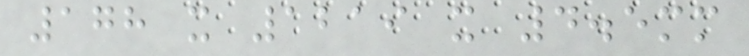178 x 1219 x 4.5mm
